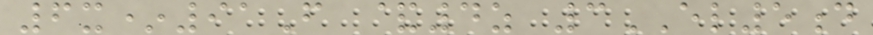6x*91F &4z 3EL5d
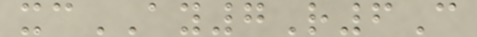xcAY7R6C
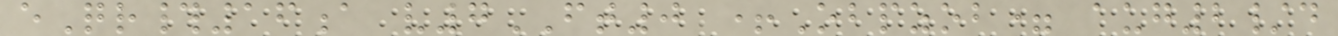eQr#16a v7FT0 +Obpzob= aug2/d
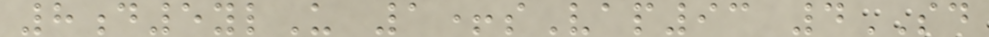8d5ylU 1+sVap93 4SD
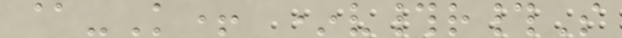@-K+ *v#r#S
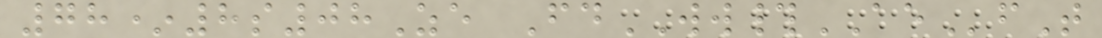78*8s08Ze FdWW#AEfT
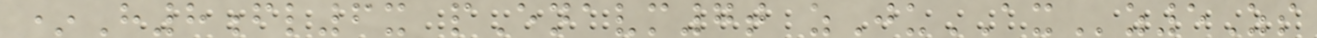*H8fl6x pEnavm7t zJuAXz5Zs
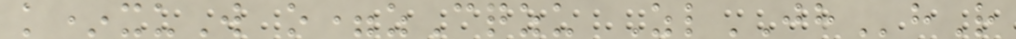k*xuW o=zCqzu ZlJHhR
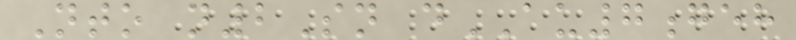Nto n2Sn dAU7geh
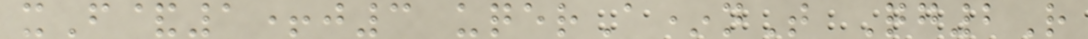xF&1+j3 uqerA*nT Qg2R
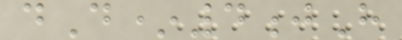dD*4jH
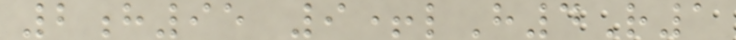2h95 9+lH4R1
